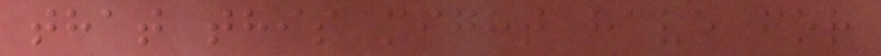that this might have for
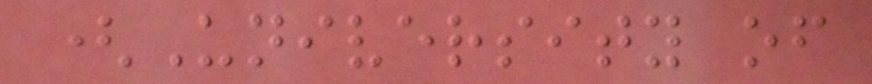(University of
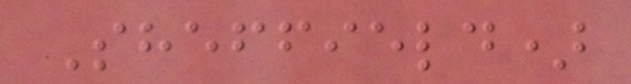Sheffield)
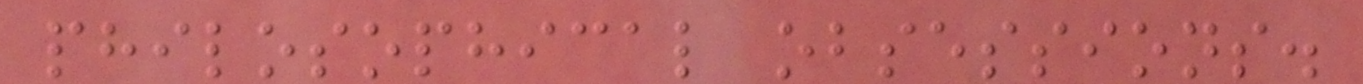philosophical obsessions.
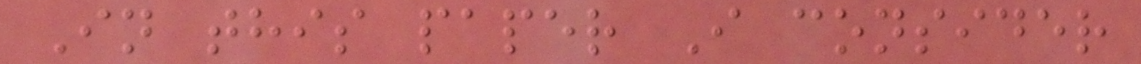In this paper I consider
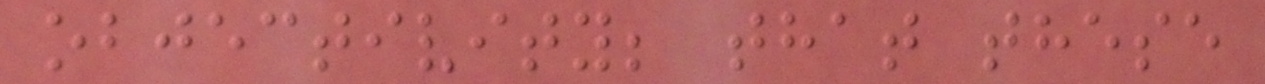objectivity; that these
